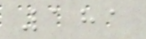181
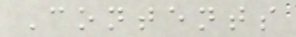Contents
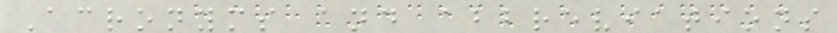Acronyms and abbreviations
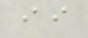ii
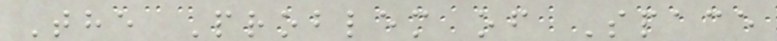The Problem of Space
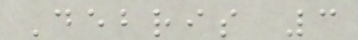Debris 3
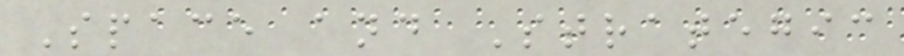Space and Strategic
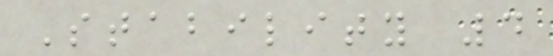Stability 4
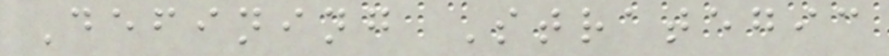Defining Strategic
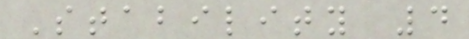Stability 4
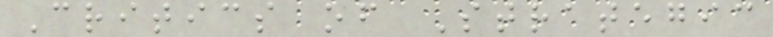Critics of Strategic
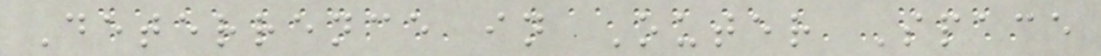Deterrence in Outer Space
